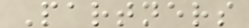Partners
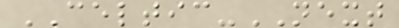CELTIC-NEXT
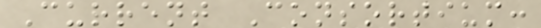Current Consortium:
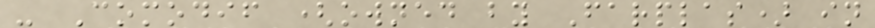- Comodif (owned by Farplas) in
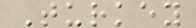Turkey
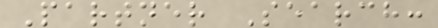Partner Search:
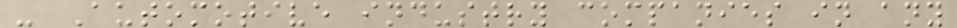- Automotive industry companies in any
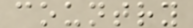country
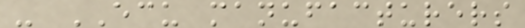- ECU manufacturers
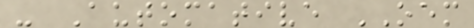- Automative OEM
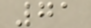71
